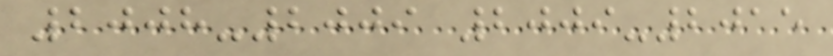2008-2009 2009-2015
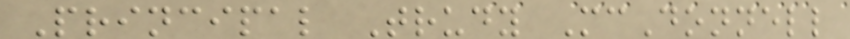Principal Trudy McDonnell
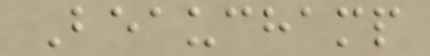Beauchamp
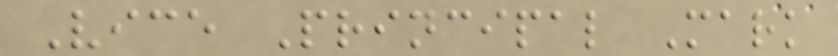Vice Principal Mark
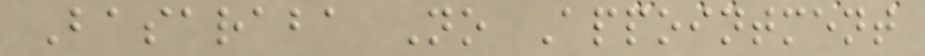Basaraba No Appointment
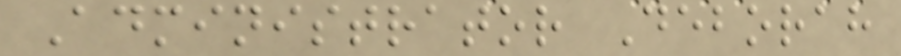Administrator Deborah
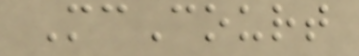McCourt
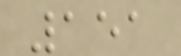151
